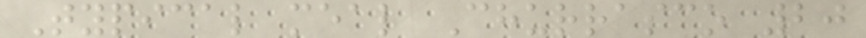Typical meal Churrasco 20
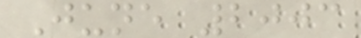June 2003
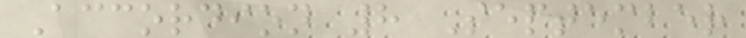Accordion 8 September
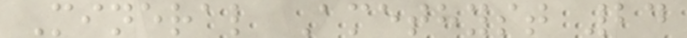Mineral Amethyst 24
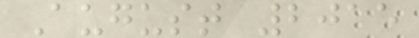August 2015
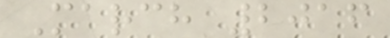March 2016
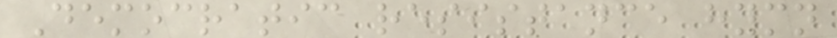Democratic resistance hymn
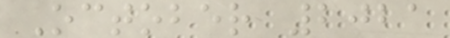October 2021
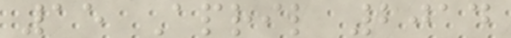15 April 2014
